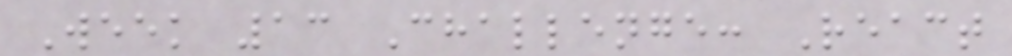Week 13 Challenge: React
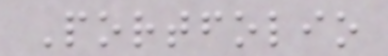Portfolio
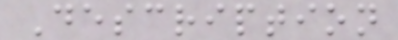Description
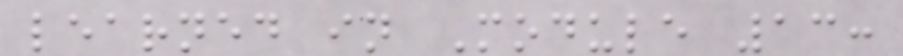learned in Module 13:
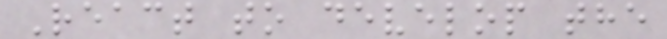React to develop the
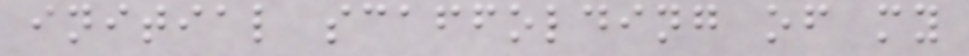initial scaffolding of my
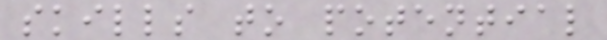skills to potential
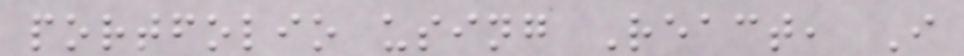portfolio using React, I
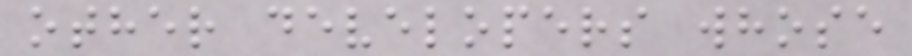other developers whose
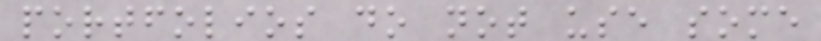portfolios do not use some
